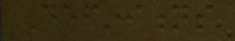Definitions
